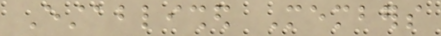Established Members
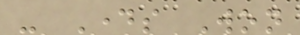- Days Won
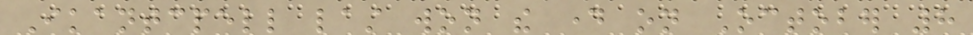Ikantcpell last won the day on October 8
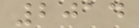2014
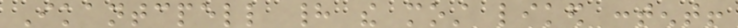Ikantcpell had the most liked content!
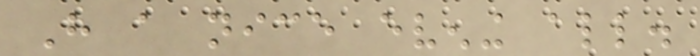Have a nice evening all.
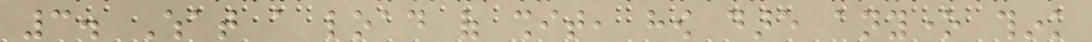3. What a load of shit, how dare anyone think
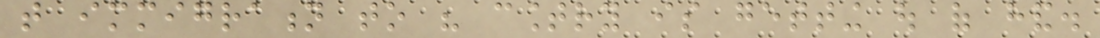that immigration to his country is getting out of hand.
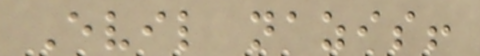Evil nazis!
